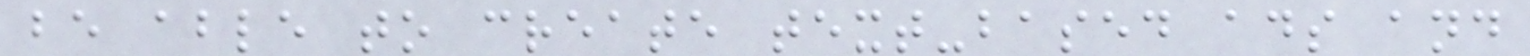be able to create text-based ads and
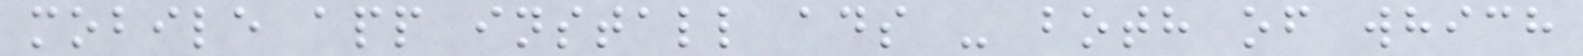mobile app install ads - both of which
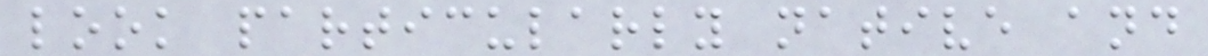look particularly native and
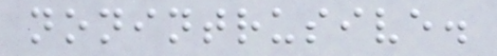nonintrusive.
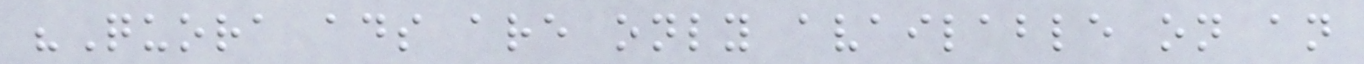"Quora ads are only available on an
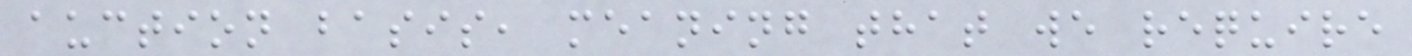auction basis, meaning that we require
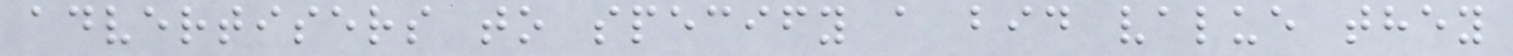advertisers to specify a bid value they
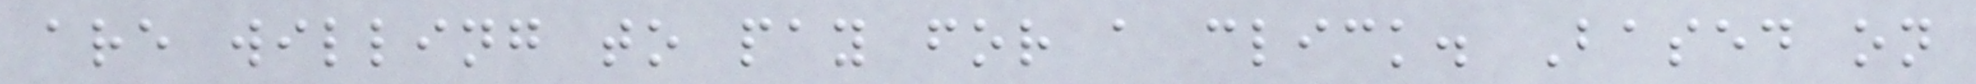are willing to pay for a click. Based on
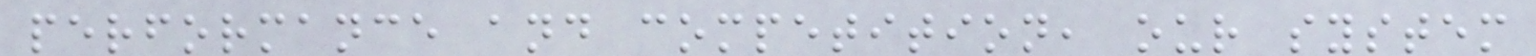performance and competition, our system
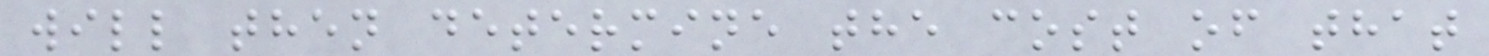will then determine the cost of that
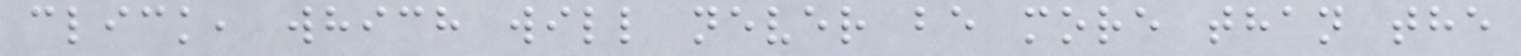click, which will never be more than the
